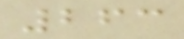263
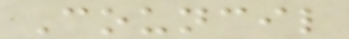Council
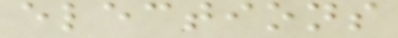elections
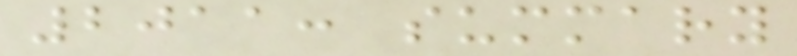2011: summary
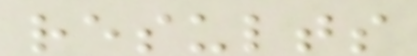results
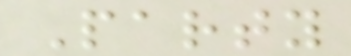Party
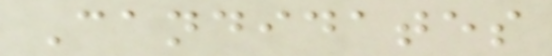Candidates
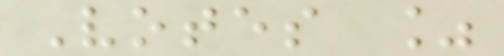Votes %
